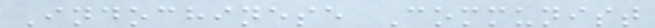Indochinese Communist
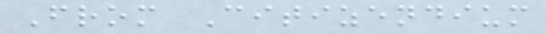From Citizendium
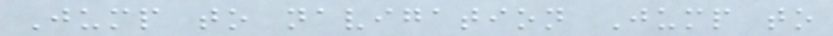Jump to navigation Jump to
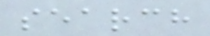search
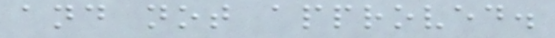and not approved.
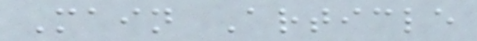Main Article
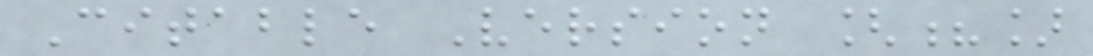Citable Version [?]
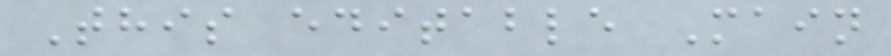This editable Main
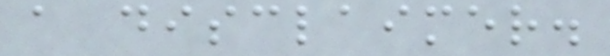a disclaimer.
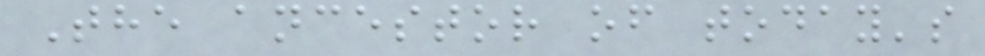The ancestor of today's
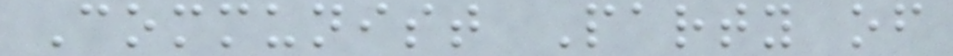Communist Party of
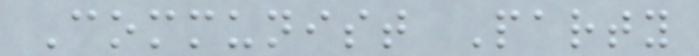Communist Party
